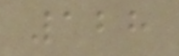128
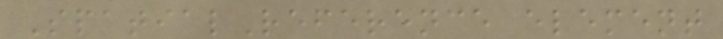SpatialReference element
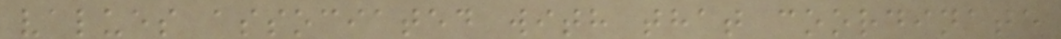values associated with that coordinate
